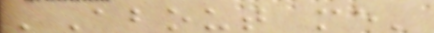'About me'
